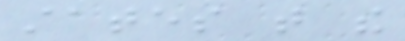states that the
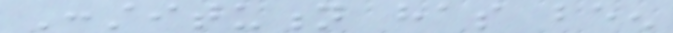Constitution has been
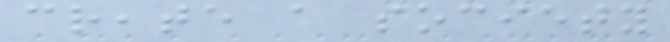create a society
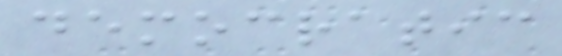democratic
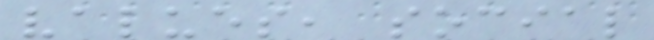values, social
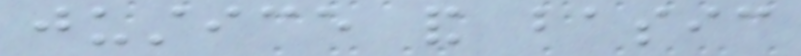justice and basic
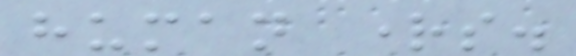human rights.
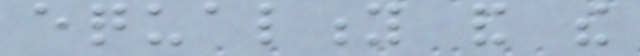equality and the
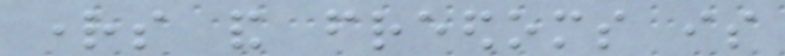rights and freedoms is
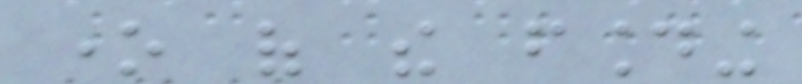one of the founding
